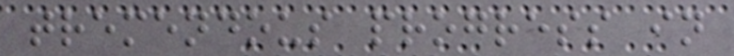tremendous progress in
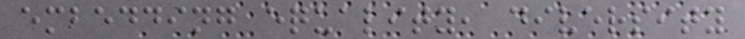embedding equality, diversity
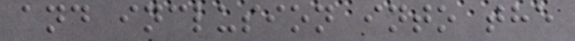and inclusion into the
